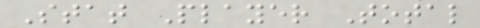Stat Player Total
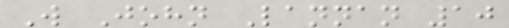W John Lannan 10
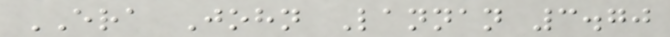ERA John Lannan 3.70
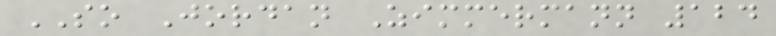SO Jordan Zimmermann 124
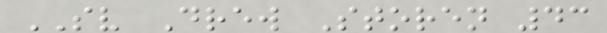SV Drew Storen 43
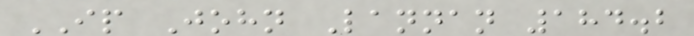IP John Lannan 184.2
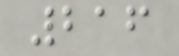216
